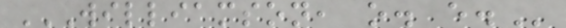WILLIAMSON, O. E.
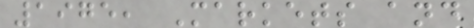1975, Markets and
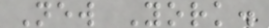New York.
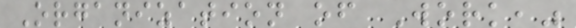Organization of Work,"
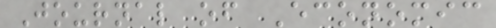Journal of Economic
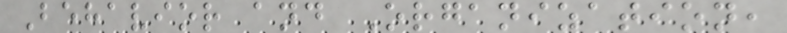Behavior and Organization,
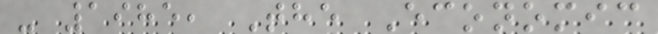- 1985, The Economic
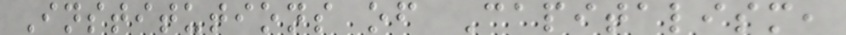Institutions of Capitalism,
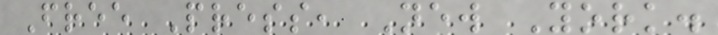Free Press, New York.
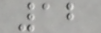12
